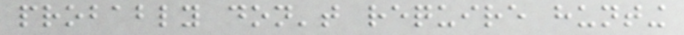probably don't require hunting
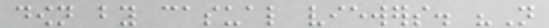down by casual viewers. "Not
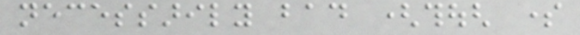necessarily bad (though some
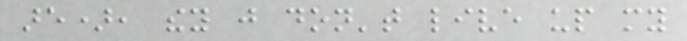are), they just don't live up my
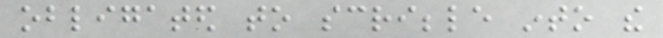obligated to scribble into the
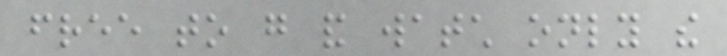free to go and watch only the
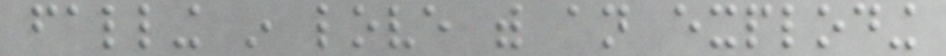falling in love with an exploding
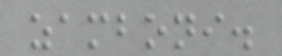zamboni.
